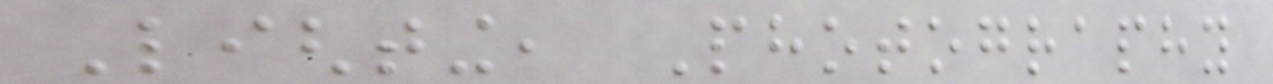Lighting, Photography
